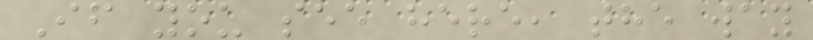If you see here, the way
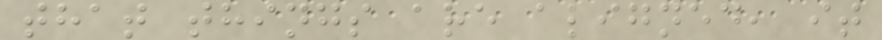that things are aligned, it
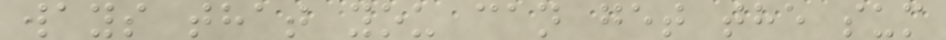ways that you can get the sum
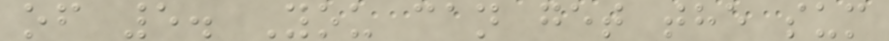of 5. You can get the sum
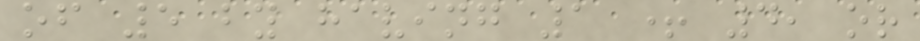of 5 by having 1 + 4, or
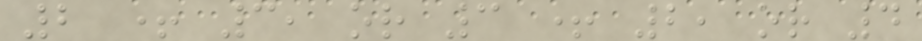2 + 3, or 3 + 2, or 4
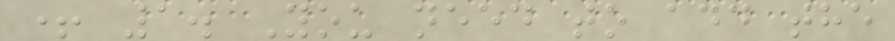+ 1. You need to add the
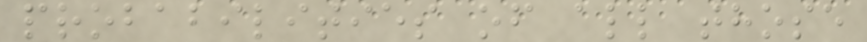probabilities of all those
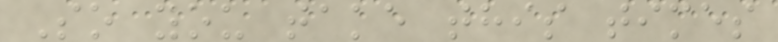So you take this times
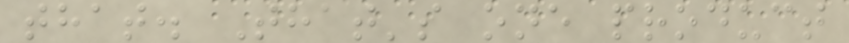that. That's one product
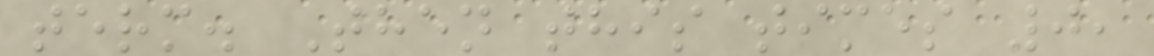term. Then this times 0,
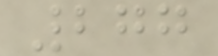277
